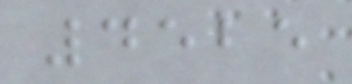4525
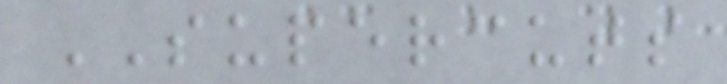SUPERCUTS
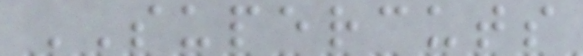SUPERCUTS
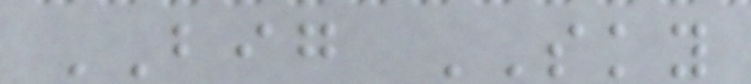BIG SKY
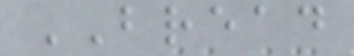BREAD
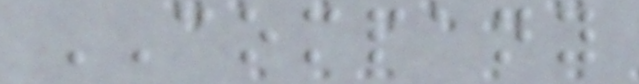COMPANY
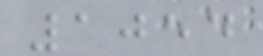1054
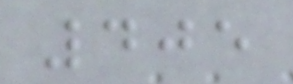405
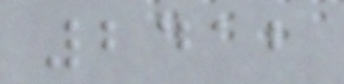2412
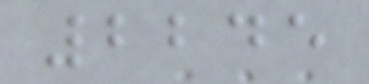2245
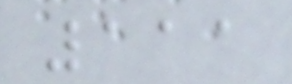111
